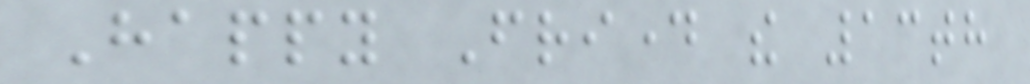Happy Friday the 13th
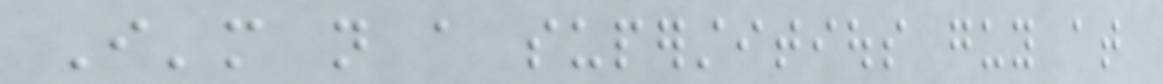I'm not a superstitious guy at
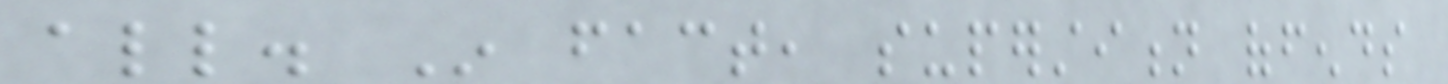all. In fact, superstition offends
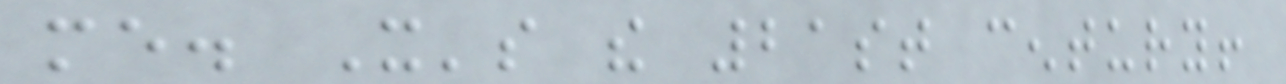me. It's the 21st century!
